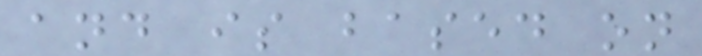and is based on
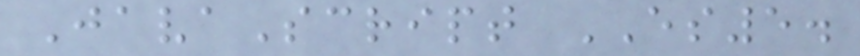JavaScript ES5.
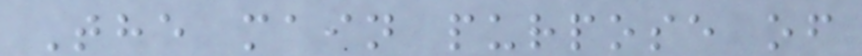The main purpose of
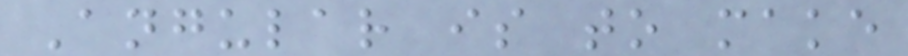Angular is to make
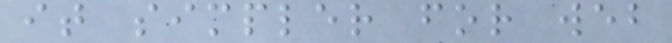it simpler for web
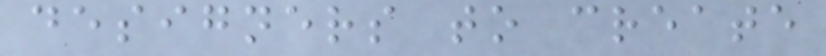designers to create
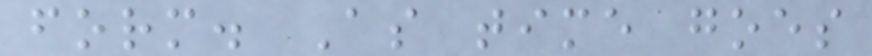form. As time goes
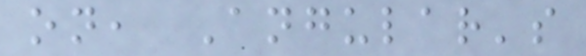on, Angular's
